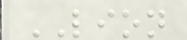LION
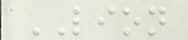LION
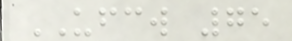UFCW 75
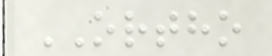ORTHO
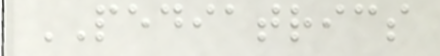PEDIATRICS
